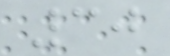30
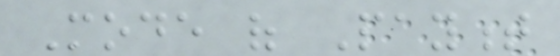Mode of Payment
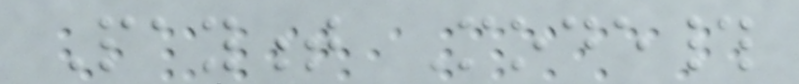Payment Mode#
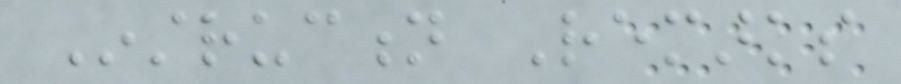Instruction Remarks
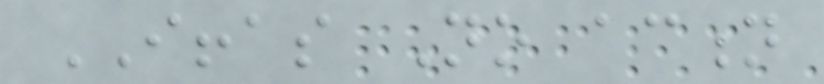IFFAS No action
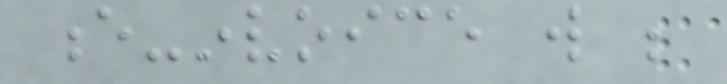e-invoice will be
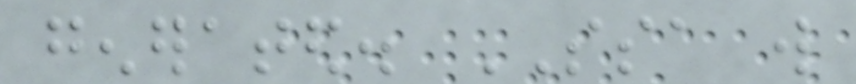generated. SSA will
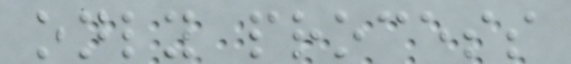only process
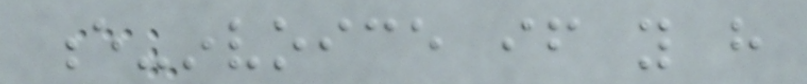e-invoice if you have
